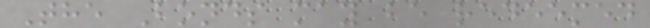The Bonds may be redeemed
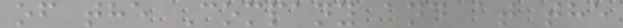of the Company and at the
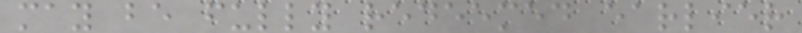may be fully redeemed earlier
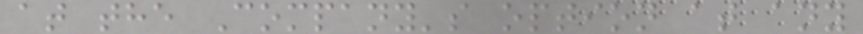at the Company's option at any
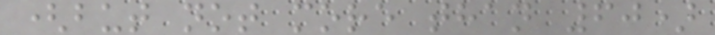(but not more than 60)
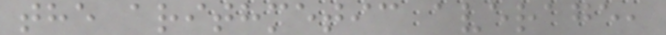the arithmetic average,
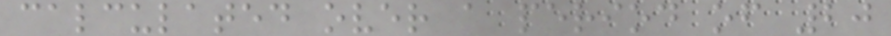calculated over a period of 20
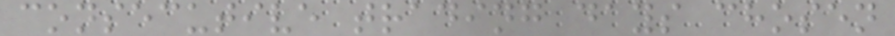consecutive trading days chosen
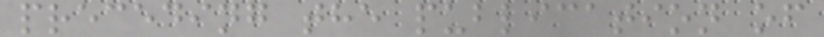preceding the publication of
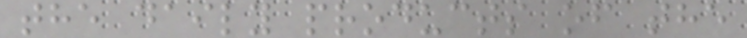the daily products of the
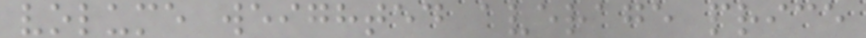volume weighted average price
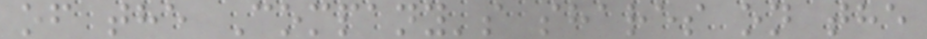of the Company's shares on the
